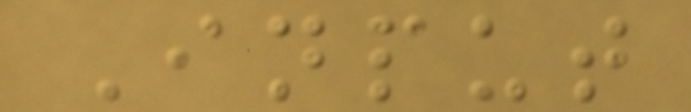Input
